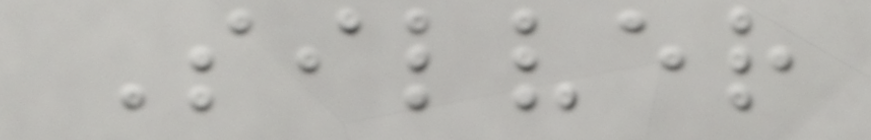Silver
